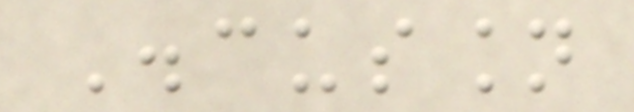Discussion
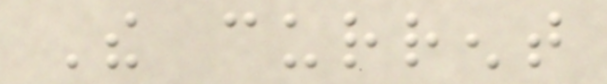The current
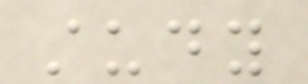study
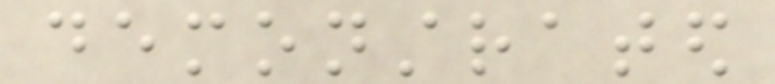demonstrated
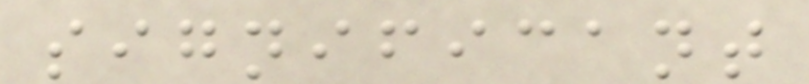significant
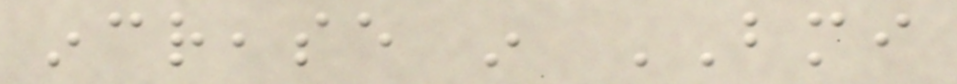increase in BMI
